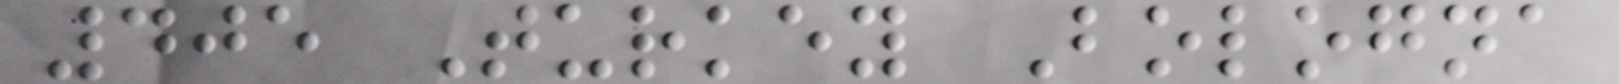405 Turkey Bologna
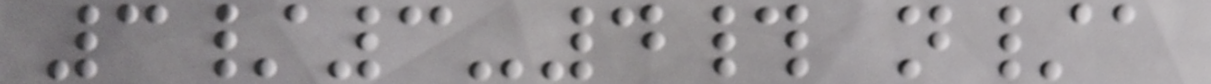3/3-4# n/a
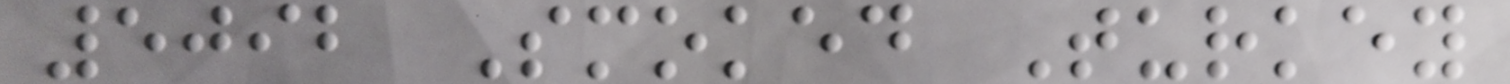5092 Smoked Turkey
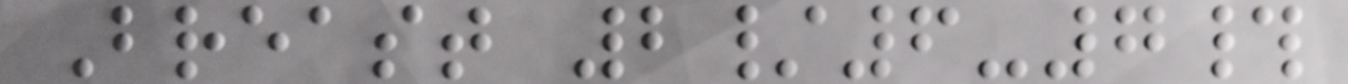Breast 2/6-7#
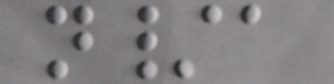n/a
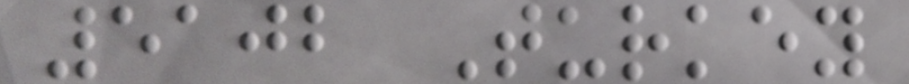5102 Turkey
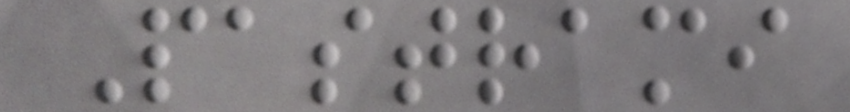Pastrami
